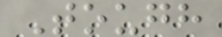Tough
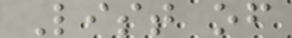List of
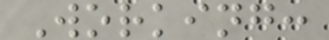Working:
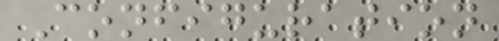Configuration
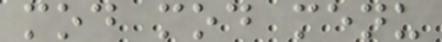mod mod menu
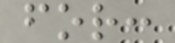for:
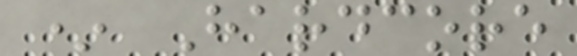* Hardcore
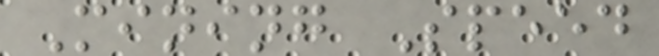Mining Speed
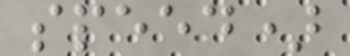speed)
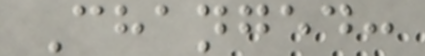Changed:
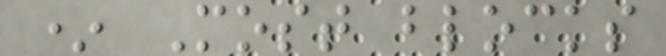* Most blocks
